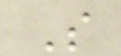S
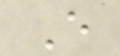E
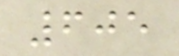605
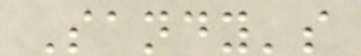Sandy's
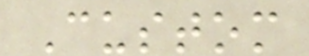Custom
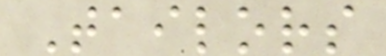Tailors
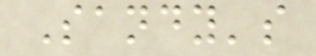Sandy's
